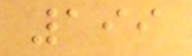199
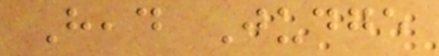Head Judge
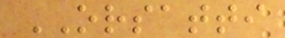ORSATTI
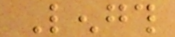Length
